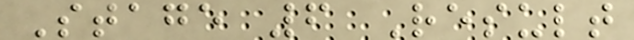Stage 6 Result
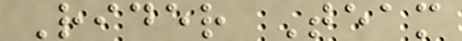Rider Team
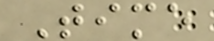Time
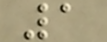1
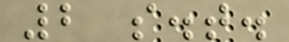2 s.t.
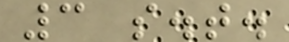3 s.t.
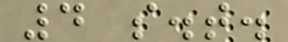4 s.t.
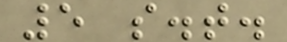5 s.t.
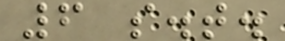6 s.t.
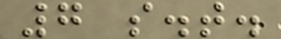7 s.t.
